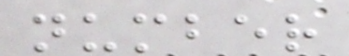number
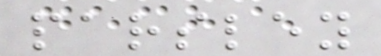parsley
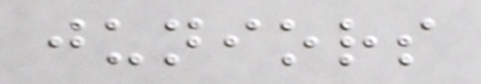juniors
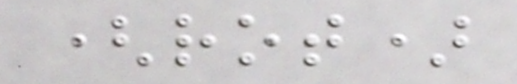(rot)
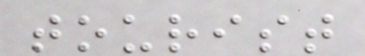tourist
